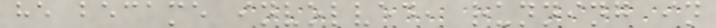he became involved, running in
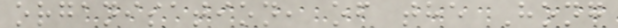organisation, of the Hong
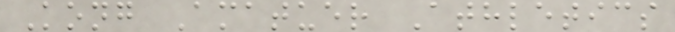Kong Amatuer Athletics
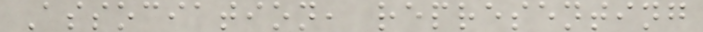Association, representing
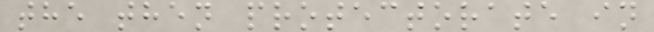the then protectorate in
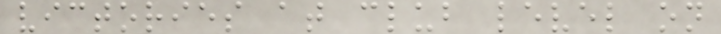victories at club level on
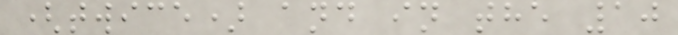(twice) and in the 10
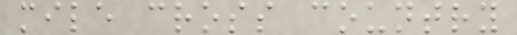mile cross country
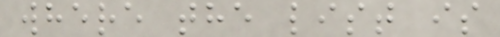where the list is
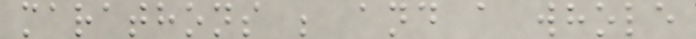marathons ; and a whole
